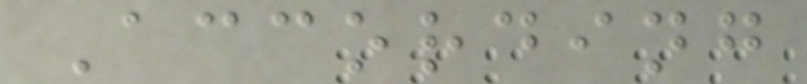According
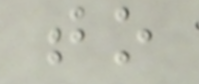to
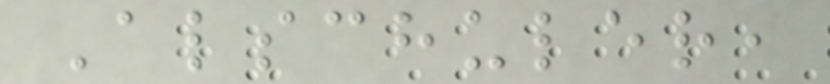Alschuler,
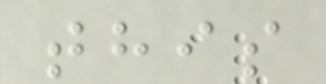this
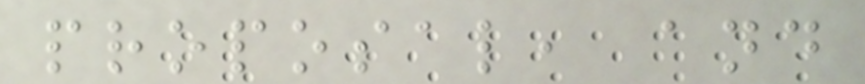proposal, and
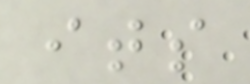its
